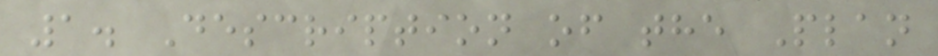1. Description of the Plan
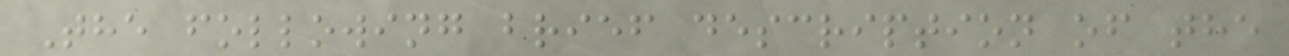The following brief description of the
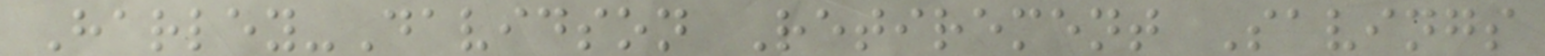Harley-Davidson Retirement Savings
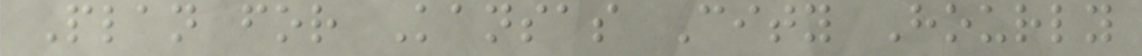Plan for Kansas City Hourly
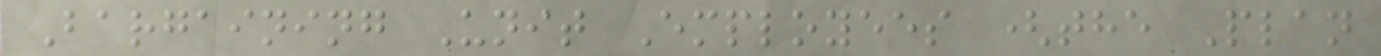Bargaining Unit Employees (the Plan
